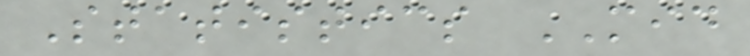Statistics MID
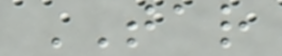TAR
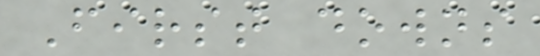First downs
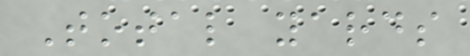Total yards
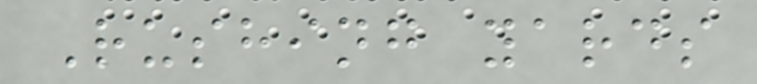Rushing yards
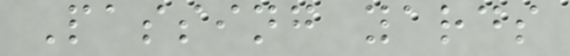Passing yards
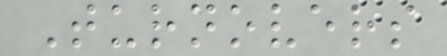Turnovers
